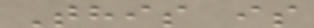This is
